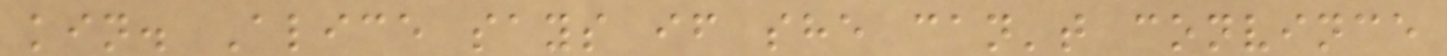kin. Alice says if she can't convince
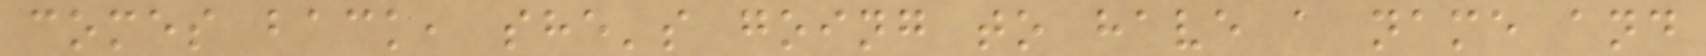comes back, she's going to have a name and
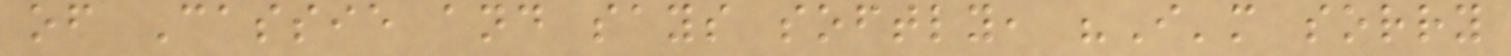of Cassie and says softly, "I'm sorry
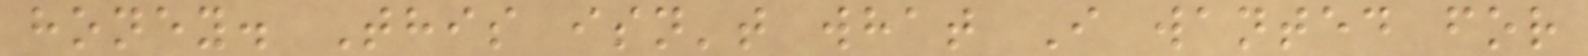honey. This isn't what I wanted for
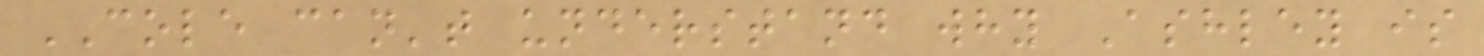COLE can't understand why Ashley is
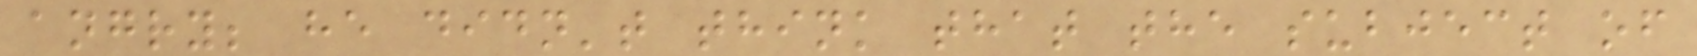angry; he didn't think that the subject of
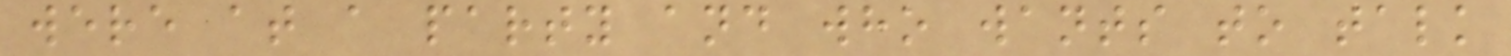were at a party and who wants to talk
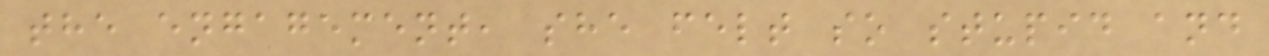the engagement, she felt so stupid and
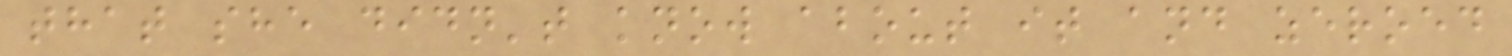that she didn't know about it and zeroed
